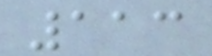113
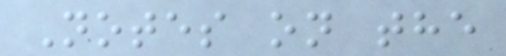Notes on the
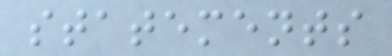statements
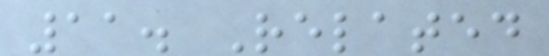11. Related
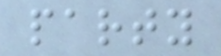party
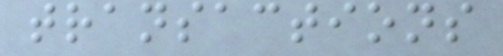transactions
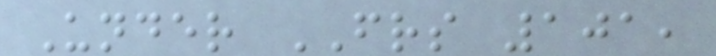Under FRS 101,
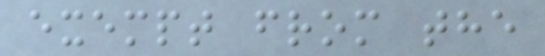exempt from the
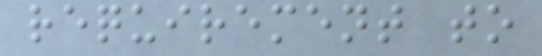requirement to
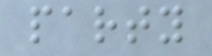party
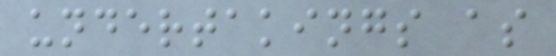undertakings as
